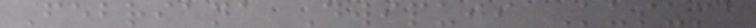Febriana Dwipuji Kusuma
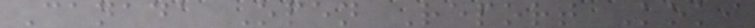Canada Open Report Koki
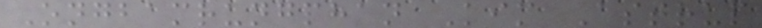Ongbamrungphan Kim Astrup
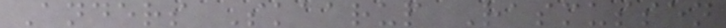Anders Skaarup Rasmussen
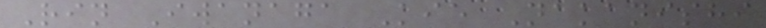Rin Iwanaga Kie Nakanishi
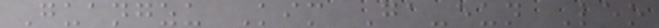Guangzu Kim Ga-eun Leo
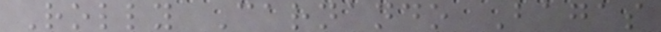Rolly Carnando Bagas
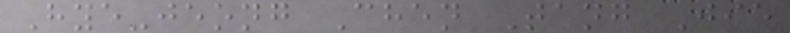Hye-jeong Chen Tang Jie
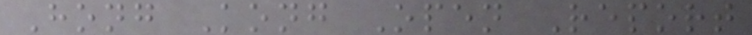Hong Kong Open Report
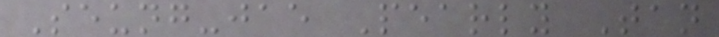Seung-jae Pearly Tan
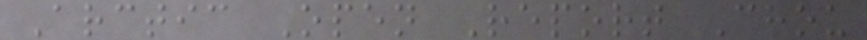Arctic Open Report Chou
